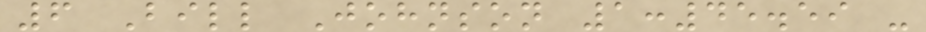6 Bill Johnson 1:45.59 -
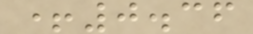+0.36
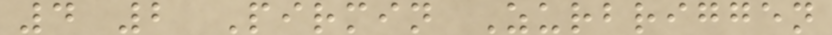4 2 Pirmin Zurbriggen
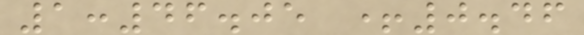1:46.05 +0.46
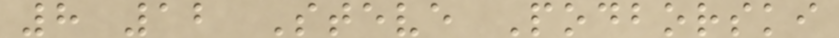8 12 Steve Podborski
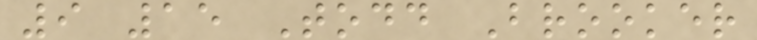9 15 Todd Brooker
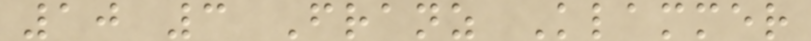10 3 Franz Klammer
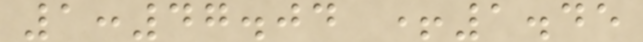1:47.04 +1.45
